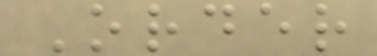Order
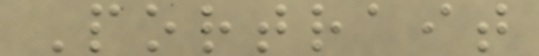Portrait
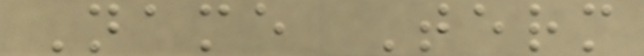Name Term
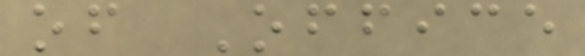of Office
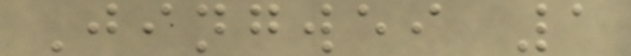Jingwei 1
